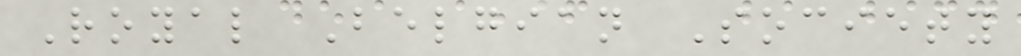Royal Belgian Society
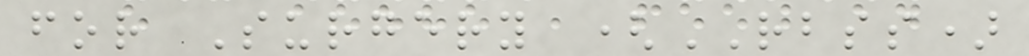for Surgery (RBSS)
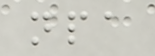npa
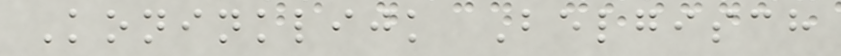Koninklijk Belgisch
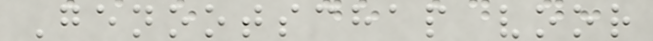Genootschap voor
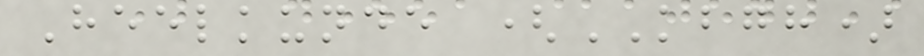Heelkunde (KBGH)
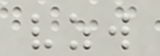vzw
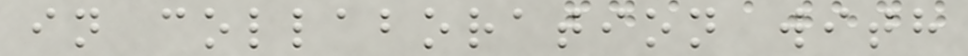in collaboration with
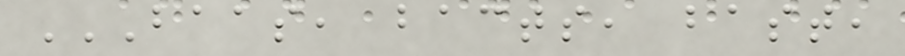BAAS, BACTS, BAST,
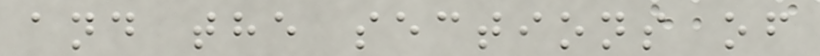and the sections of
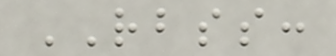RBSS:
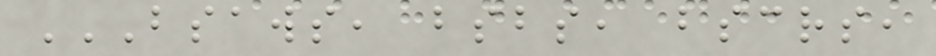BSAWS, BSBS, BSCRS,
